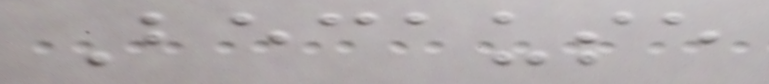Because
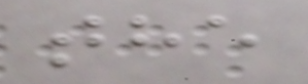the
